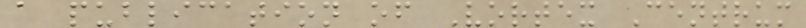a publication of Vortex Centrum
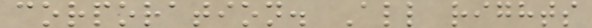corporation. All rights
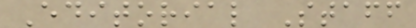Editorial Staff
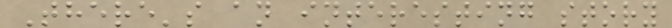There's an interesting story
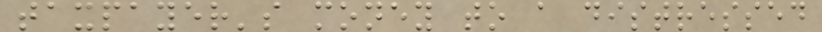taxpayer's money to a distressed
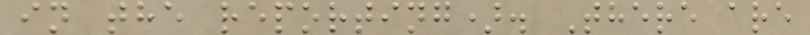in the reporting). There are
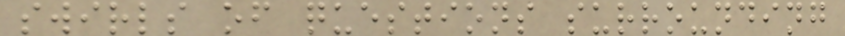swirls of questions surrounding
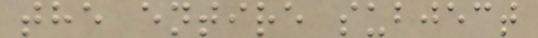the entire subject
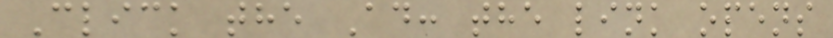Click the Ad: the link opens
